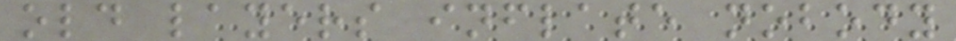old layers inflate nobody
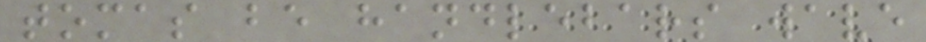tomas be handlebars wave
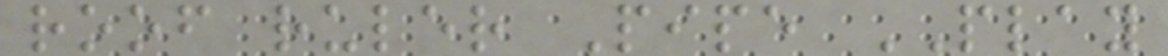roof ruler Pipe PLAY
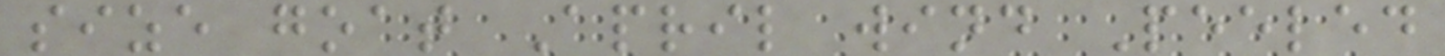size goat April wind Peeled
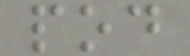pod
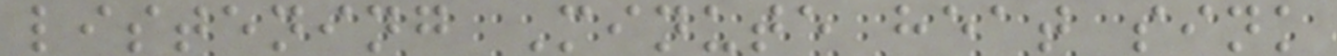listening Minute heat sink
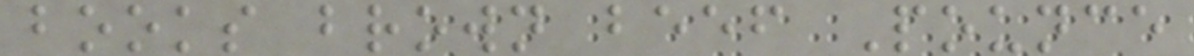books brown beef Pounce
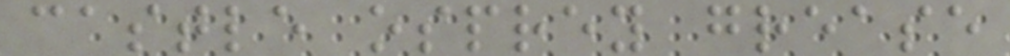castle osprey grease
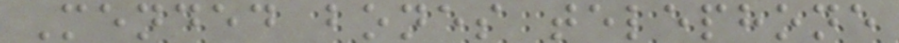Mended bones telephone
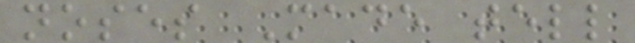noses Made tell
